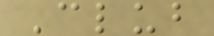Club
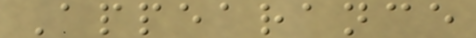Appearance
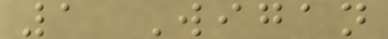1 Wigan
